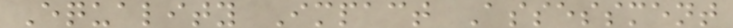Equality Impact Assessment
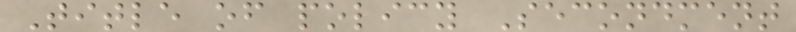Title of policy Secondment
